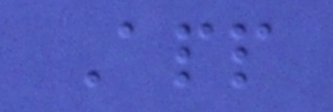App
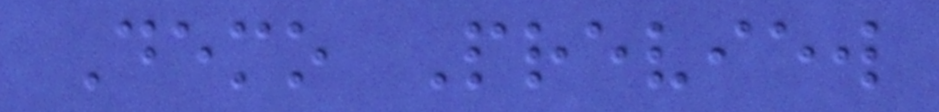Demo Preview
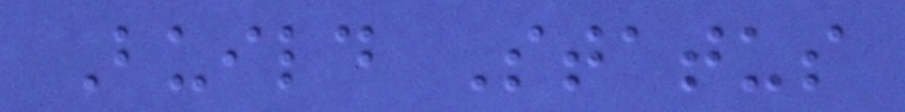Build Status
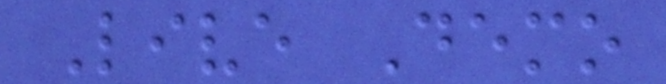Live Demo
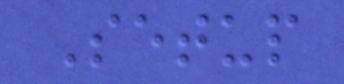Setup
